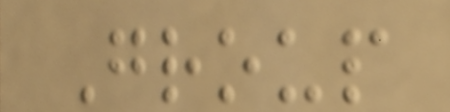Group
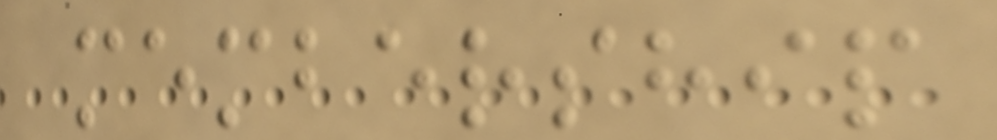membership
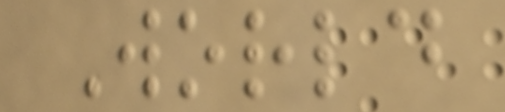World
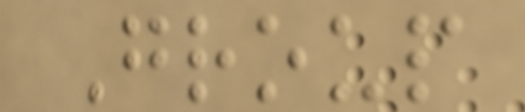Group
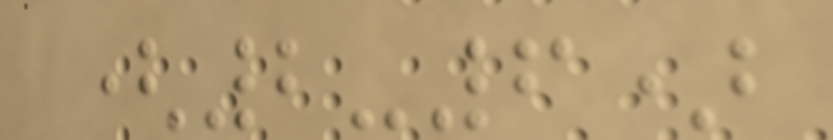(2-6)
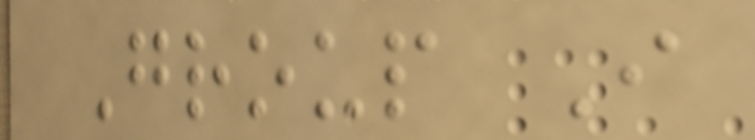Group I
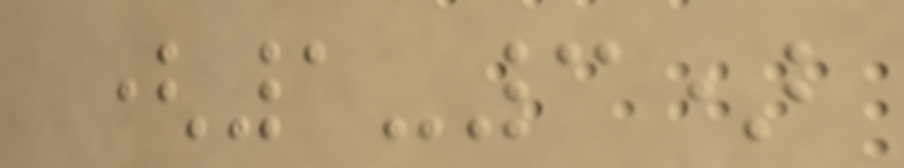(1-3)
